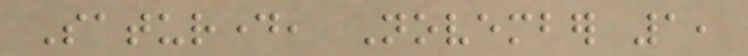Saturday, November 1,
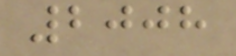2008
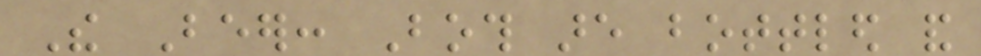The Beer: Both are bottled and
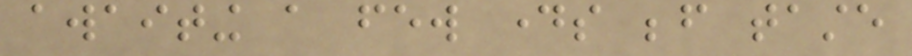awaiting a few days before taste
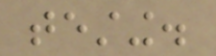testing.
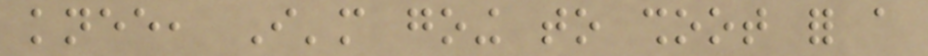knee, I'm going to shoot for a
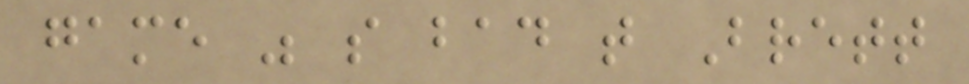game was so bad that Brett
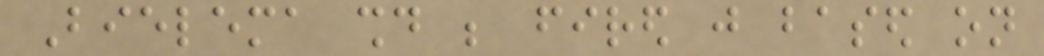Bielema should be fired just based on
